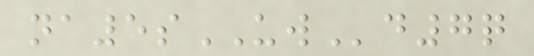na5sUWd7q
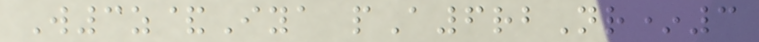W3z&Iya pA6rbNr*3
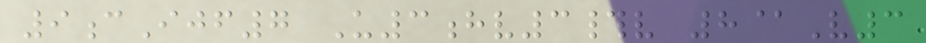9cIjf7 U3hv3#v 8@V3
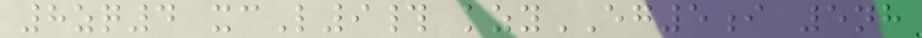8zq4 xcL9# kzyEG5i 5nh
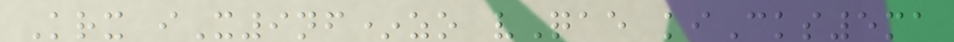Krx iX9nf*zo vQae kiCks5ma
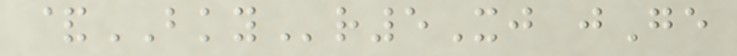&BKYr5Xj jGe
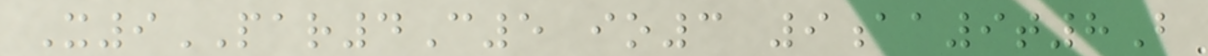X9PAR4C5 io3 9aa9t8B
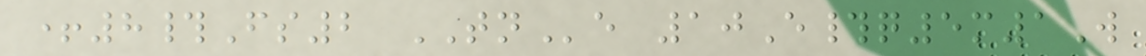+8#Fs2 TNe 10E#q5m1W
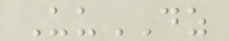UuDZ
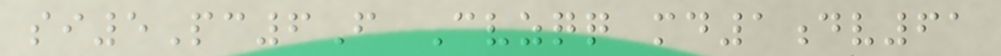si5Pc6F Cvzqq md1dv61
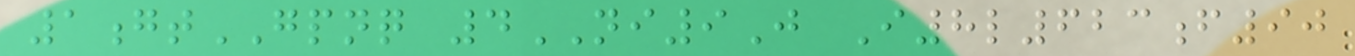1gtGPNQ 4NI9J I8l623f90
